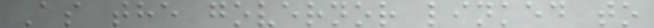As the governor linked to
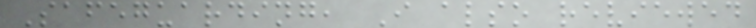Safeguarding, I also reviewed
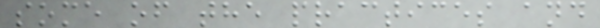some of the practices and
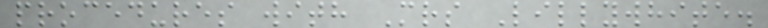procedures with Mrs Lillywhite.
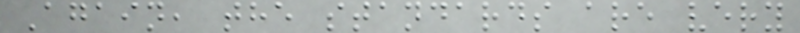Again, the standards are very
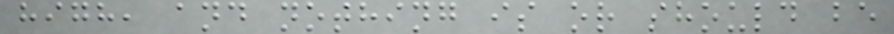high, and nothing is or should be
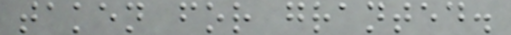taken for granted.
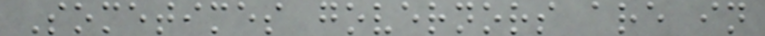Sometimes governors are in
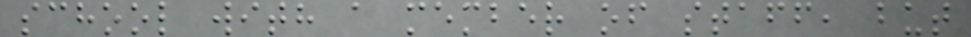school with a member of staff, but
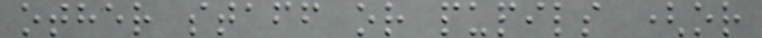other staff or pupils (or
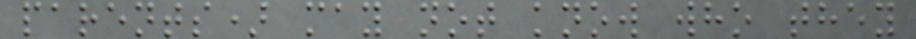parents) may not know who they
